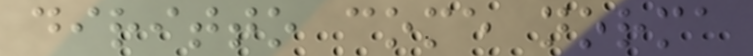diritto come norma
